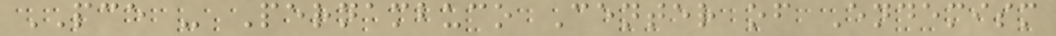PCE - Pernambuco Center of Endemism
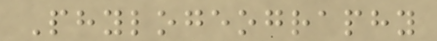Phylogeography
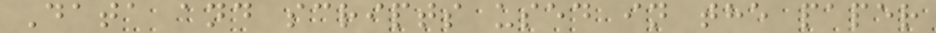Data and scripts used in the paper
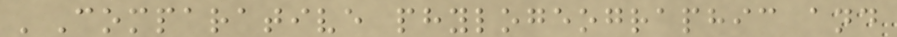'Comparative phylogeographic and
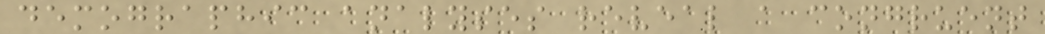demographic analyses reveal a congruent
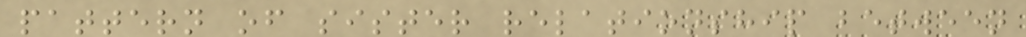pattern of sister relationship between
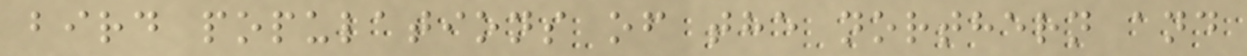bird populations of the northern and
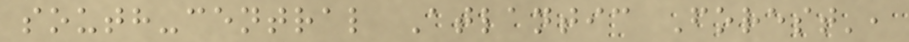south-central Atlantic Forest',
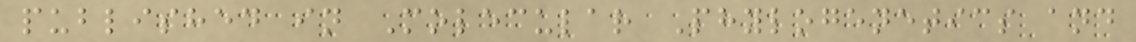published in Molecular Phylogenetics and
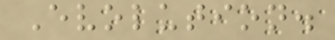Evolution.
